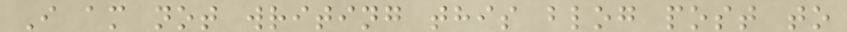I am not writing this blog post to
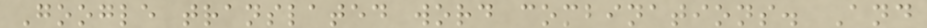Google translated word combinations. And
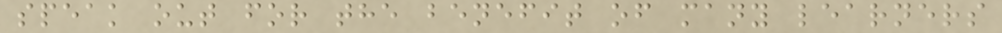speak out for the benefit of many learners
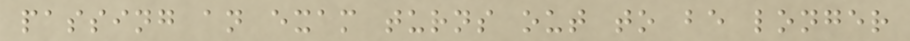passing an exam turns out to be longer
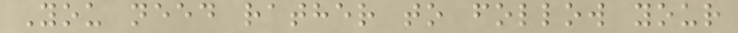You need rather to follow your
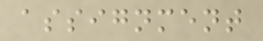assignment
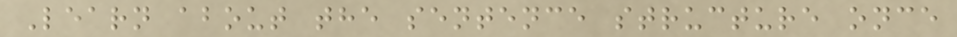Learn about the sentence structure once
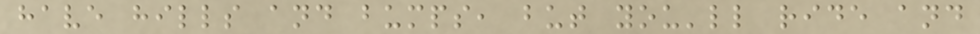have hills and bumps, but you'll ride and
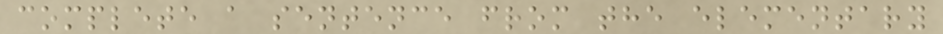complete a sentence from the elementary
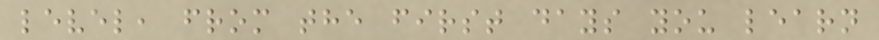level, from the first days you learn
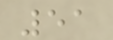51
